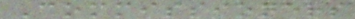Commissioners
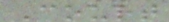Court
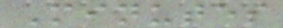Minutes
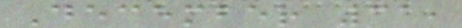December 31,
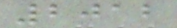2012
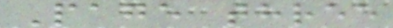Page three
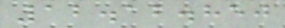12.12.850
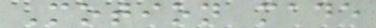Motion made
